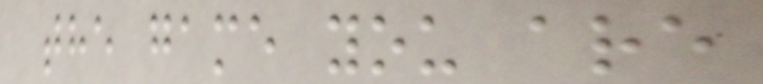the game you are
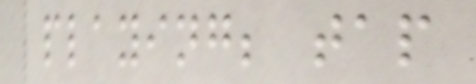playing; tap
